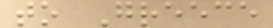to Greece
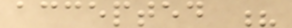accepted ?
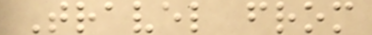Travel from
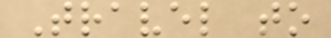Travel to
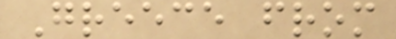Greece from
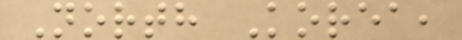North Korea,
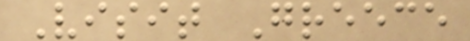Visit Greece
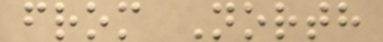from North
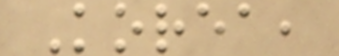Korea,
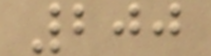200
